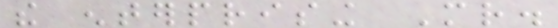the enterprising Mr.
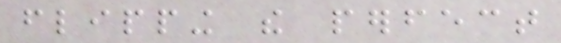flipping the perfect
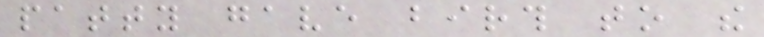patty gave birth to the
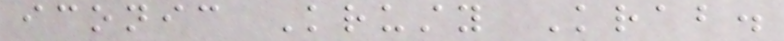iconic Krusty Krab.
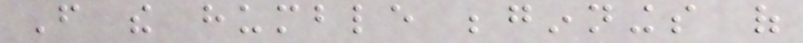From the humble beginnings of
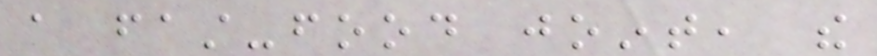a fast-food joint, the
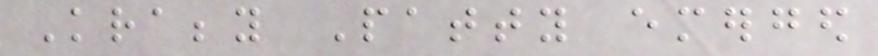Krabby Patty emerged
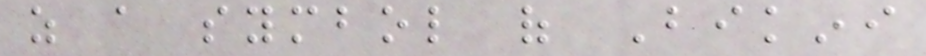as a symbol of Bikini
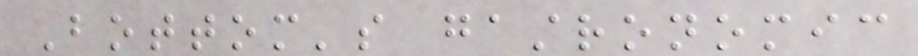Bottom's gastronomic
